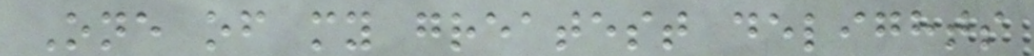One of my greatest delights
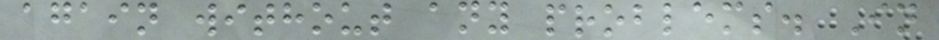again without any problems. In
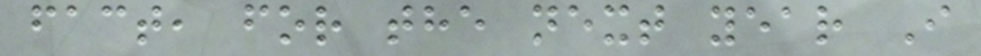fact, for the next year I
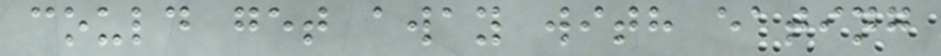could get away with eating
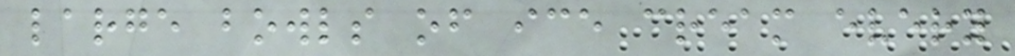large bowls of ice cream every
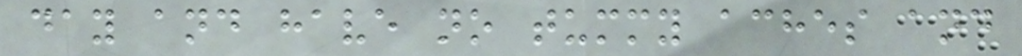day and have no tummy aches and
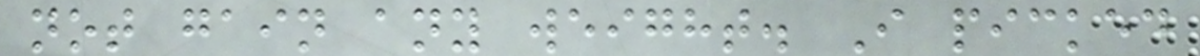not gain any weight. I picked
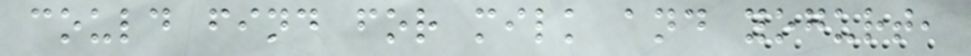could find for milk and yogurt,
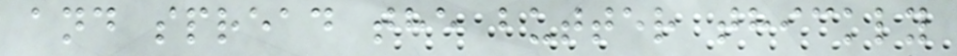and spread the butter thickly
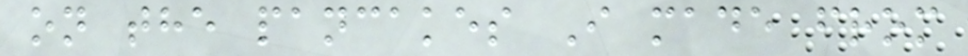on the pancakes I made from
